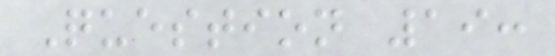Question 19:
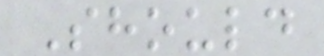Should
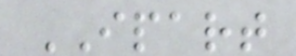IPART
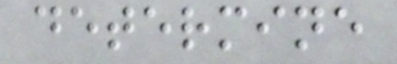determine
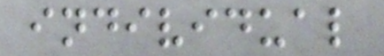individual
